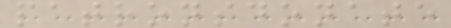patronsdonate
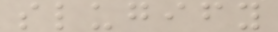slugify
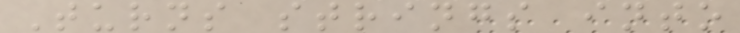Turns strings into
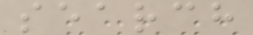search
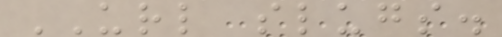URL slugs.
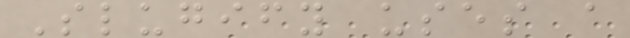Slugify uses a
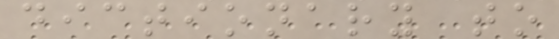dictionary to
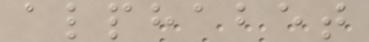alphabet
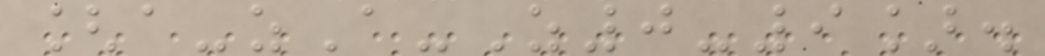[a-zA-Z0-9].
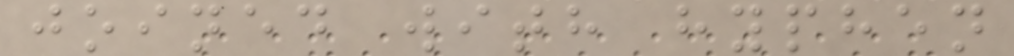joined with hyphen
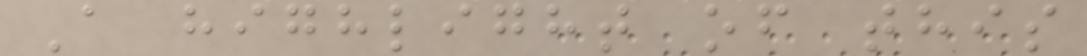A highlight of this
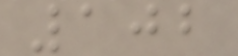102
